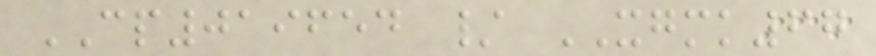CP019654 / XGMK67
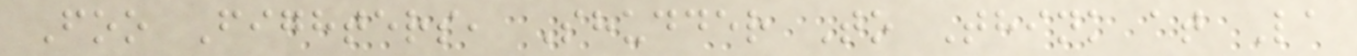Foo Fighters, Shudder To Think at La
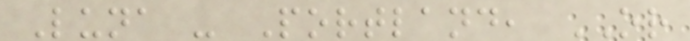Luna - Portland, OR
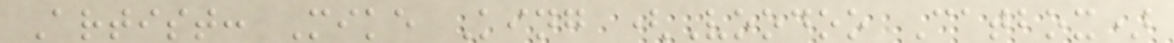Artist: Mike King (Voodoo Catbox)
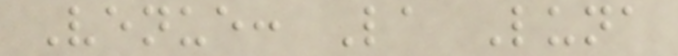Venue: La Luna
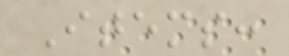Items:
